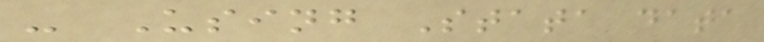- Using Stata data
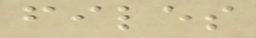files
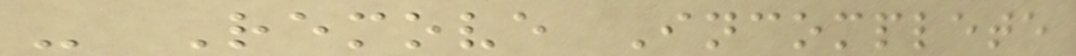- Remove Incomplete
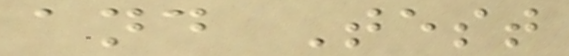and Test
